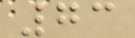73
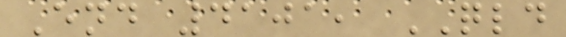End 4101, QLD
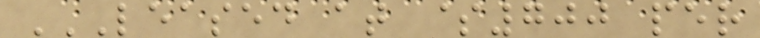LEASED AT $700 PER
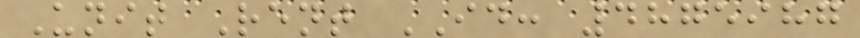Unit Rent ID: 4875987
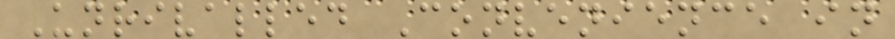Unrivalled Convenience in
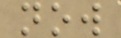now
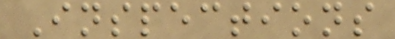Inspections
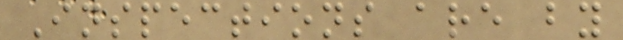Inspections are by
